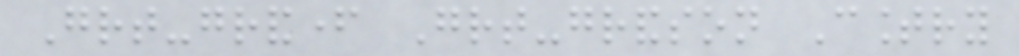Great-grandfather Great-grandson Country
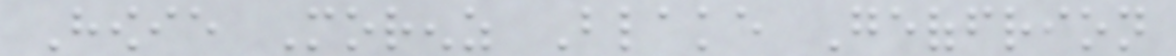Howie Morenz Blake Geoffrion
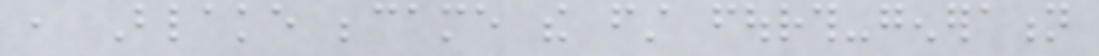, Blake became the first fourth-generation
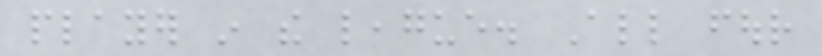player in the league. All four
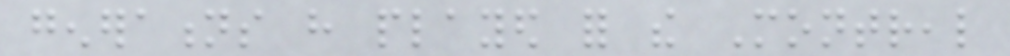generations have played for the Montreal
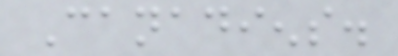Canadiens.
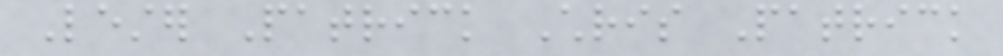Lester Patrick Chris Patrick
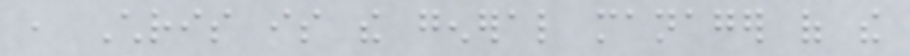, Chris is the general manager of the
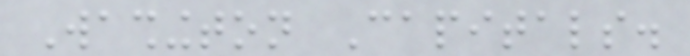Washington Capitals.
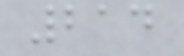214
